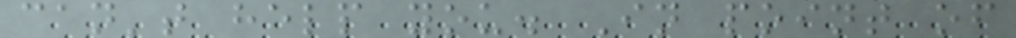can't help you. In point of
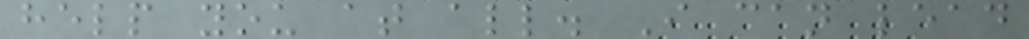help you at all. I can lead
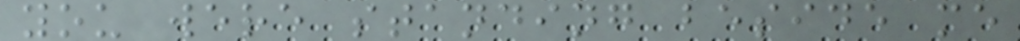you were standing beside me
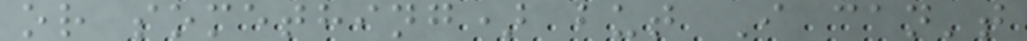or something) but I can't
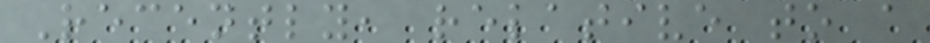Recently, relative to a
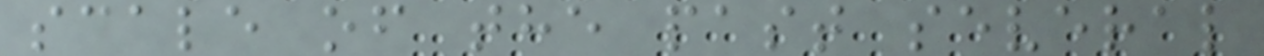scale of the past several
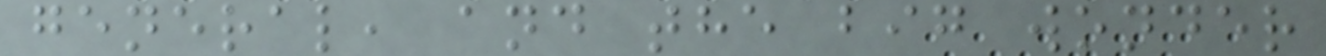general, and the big wonder
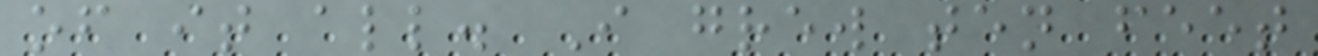of it all. I grew ten feet
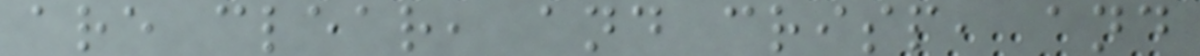are clear, and crisp, and
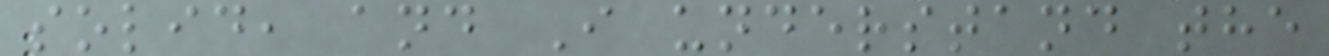solid, and I understand the
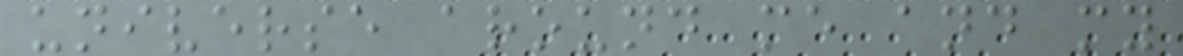universe around me and my
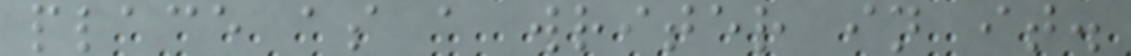place as a writer in it.
